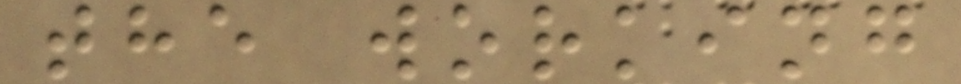the working
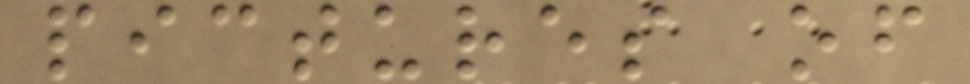pictures of
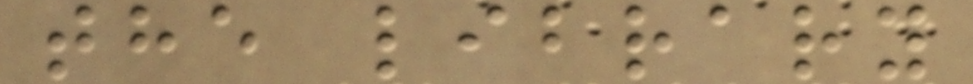the library
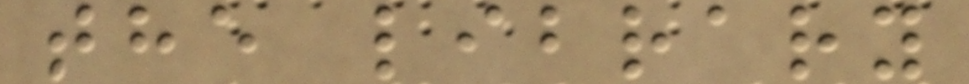the library
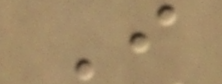I
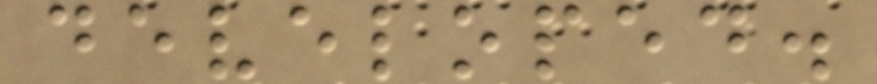developed.
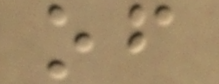of
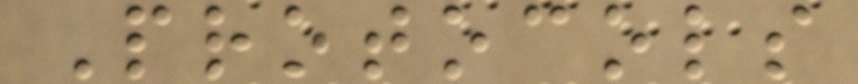Protocols
